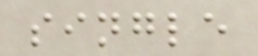single
